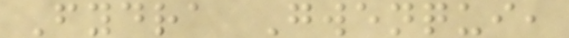Fydra Gwenqui,
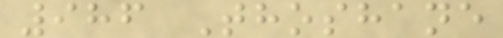986 Thoshane
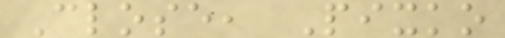Close, Pixko
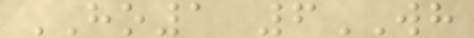HO1 6WH
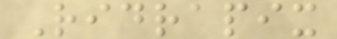Ridrapix
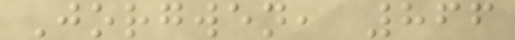Jorgwen, 866
